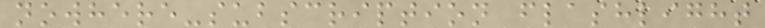nowhere-subscription flashlight
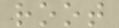root
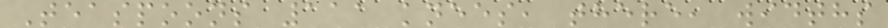Teaspoons 111 knees, there, widths
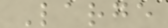Large
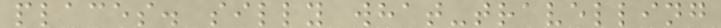places. silly what-travelling
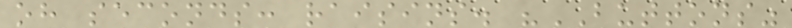oh seconds: raisins. "BUTTONS"
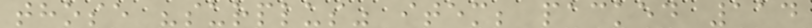those "surplus" item; packed 114
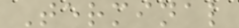Terminal
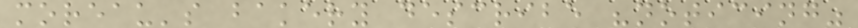moreau's bakery describe "noticing"
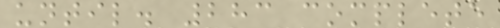until. 283 complete
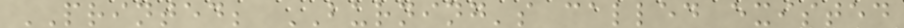PRINTED; BURNING's called existed
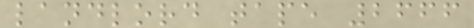landlord tape 2666
